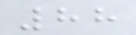88
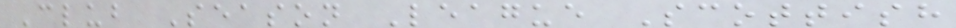Club Season League Scottish
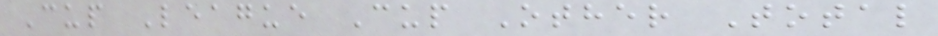Cup League Cup Other Total
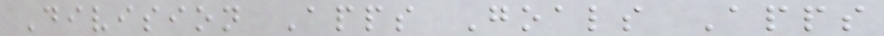Division Apps Goals Apps
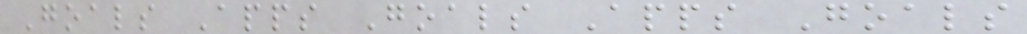Goals Apps Goals Apps Goals
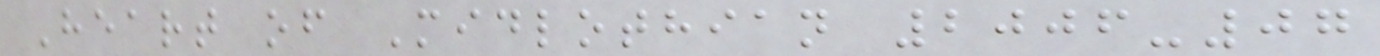Heart of Midlothian 2006-07
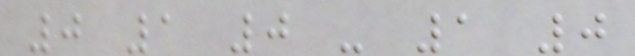0 1 0 - 1 0
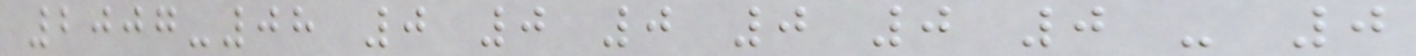2007-08 0 0 0 0 0 0 - 0
